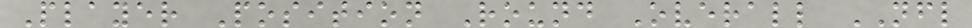Player Position Round Overall NFL
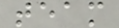team
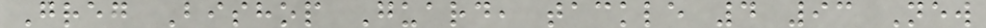Greg Bishop Guard, tackle 4 93 New
